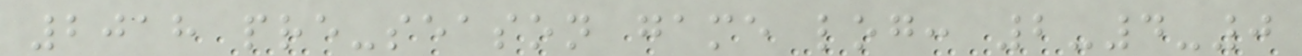2018 pre-season game log: 2-4-0
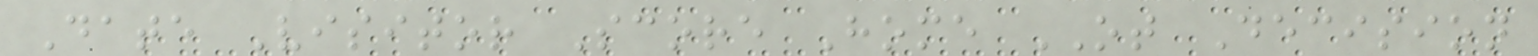Date Visitor Score Home OT Decision
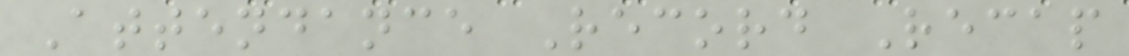Attendance Record Recap
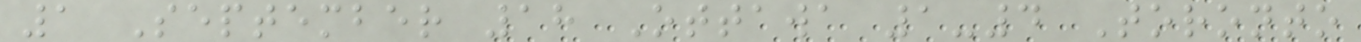1 September 18 Ottawa 1-4 Toronto
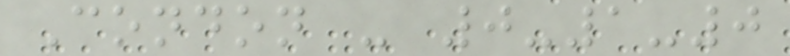Condon - 0-1-0
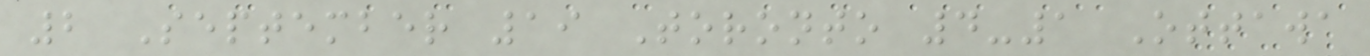2 September 19 Toronto 4-1 Ottawa
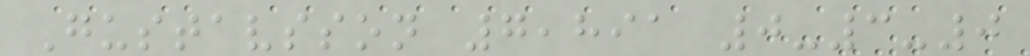Gustavsson 7,891 0-3-0
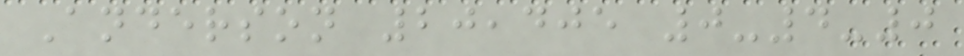Anderson 20,405 0-4-0
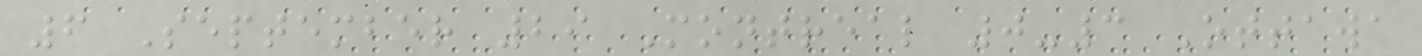6 September 29 Montreal 0-3 Ottawa
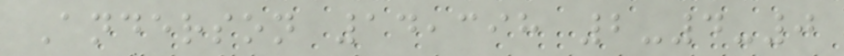Anderson 14,398 2-4-0
